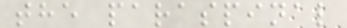the paraspinal
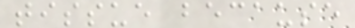tissue because
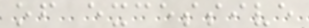of excessive
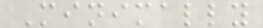Minimally
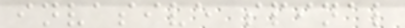invasive spinal
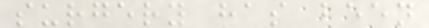surgery has been
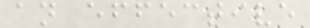an effective
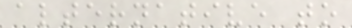alternative to
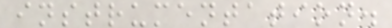instrumentation.
